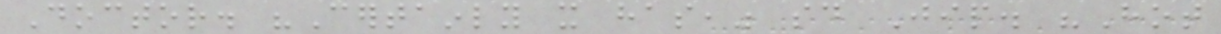Doctor. "Certainly it has," said Jip. "Hot
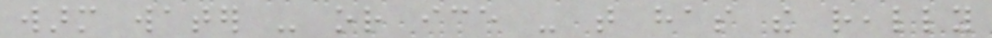warm water - or ice - that has the really
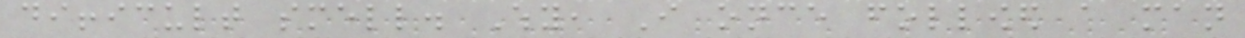difficult smell. Why, I once followed a man
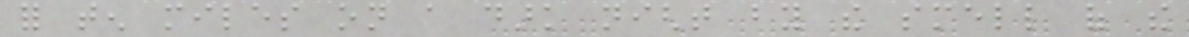for ten miles on a dark night by the smell of the
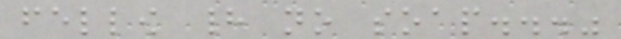fellow had no soap..."
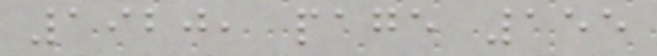1920, page 155
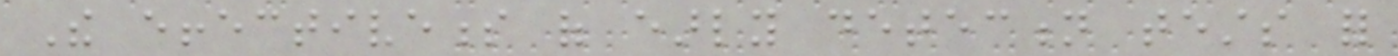The effectiveness of early detection tests for
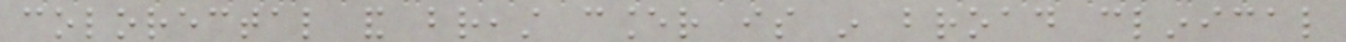colorectal and breast cancer is in broad clinical
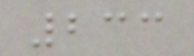233
